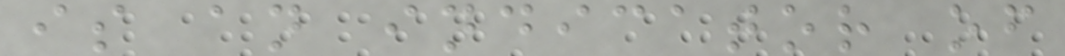is an indicator of
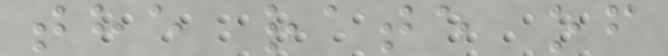the rate of
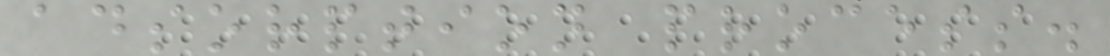adsorption process.
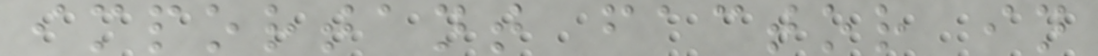important factor in
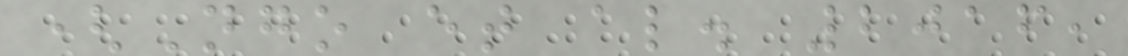(Ngo et al. 2016,
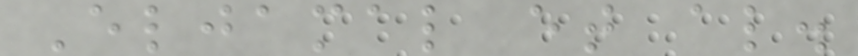Eljamal et al.
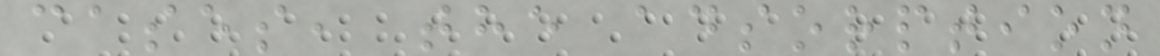cases, the adsorption
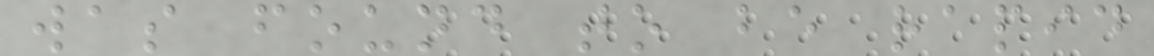was found to be rapid
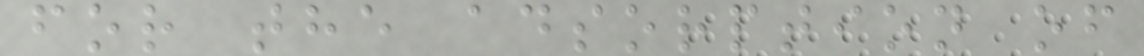for the adsorption of
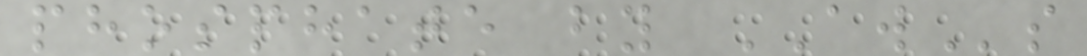phosphate by AWs
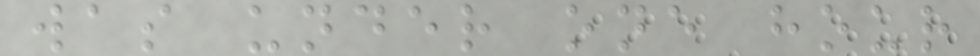was under one hour
